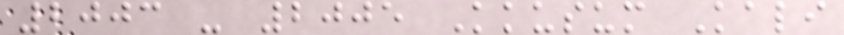2003 - 2005 Kkusum Kali
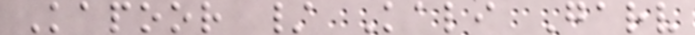Kapoor / Kali Garv
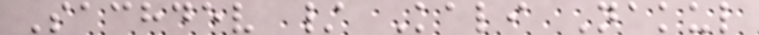Sachdev / Kali Nakul
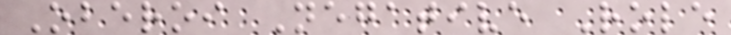Oberoi Negative Role
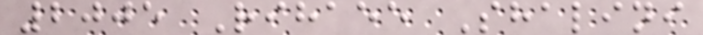2005 Rihaee Shalini
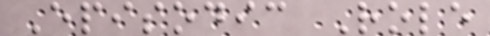Episodic Role
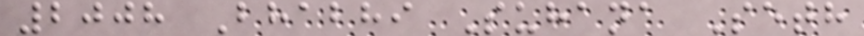2008 Bhabhi Suhana Seth
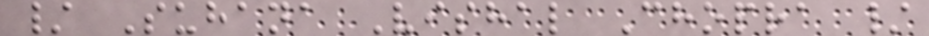/ Suhana Vishal Chopra /
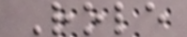Role
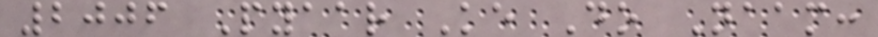2006 Pyaar Ke Do Naam:
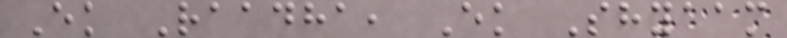Ek Raadha, Ek Shyaam
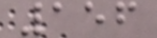156
